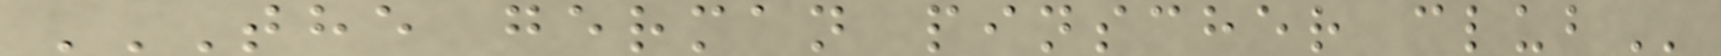THE GERMAN PINSCHER CLUB
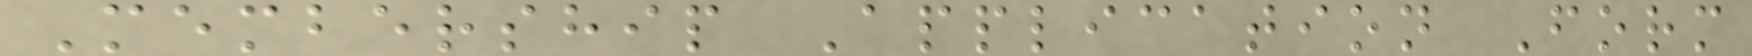Membership Application Form
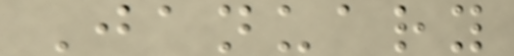January
